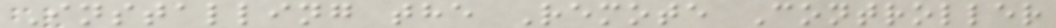Installing the Remote Controller
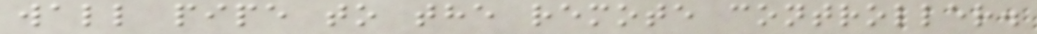wall pipe to the remote controller.
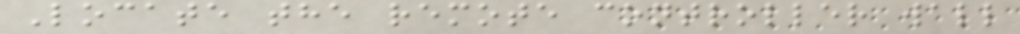Locate the remote controller wall
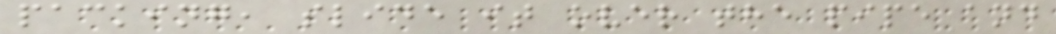packing, slide it over the pipe and
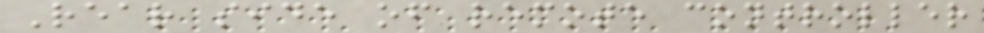Rear side of remote controller
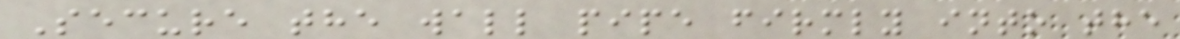Secure the wall pipe firmly into the
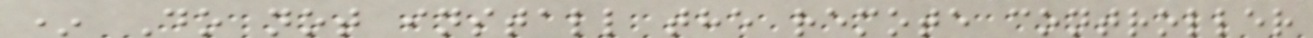* Do not install the remote controller
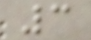3
